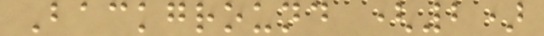Background (2)
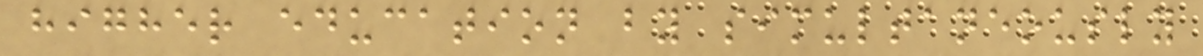higher education by simultaneously
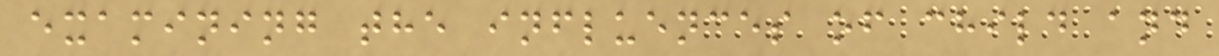examining the influences of child and
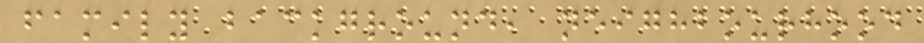family background, neighbourhood
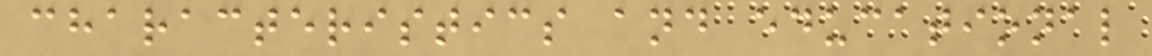characteristics and educational
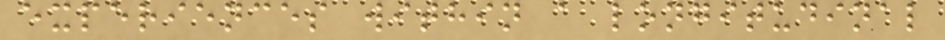experiences within a longitudinal
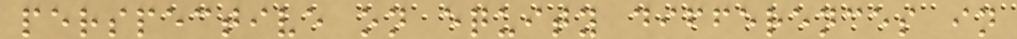perspective on equity differences in
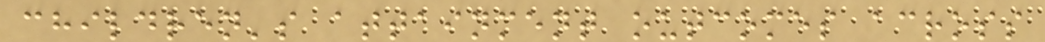children's attainment outcomes across
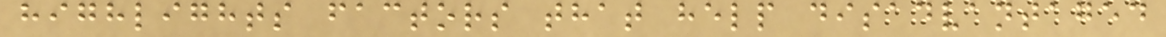highlights factors that help disadvantaged
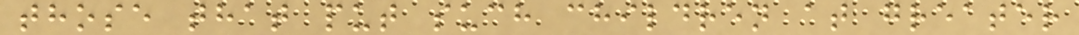those that put such children at greater
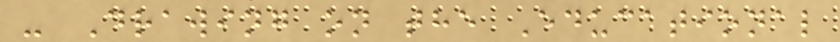- Drawing on the Educational
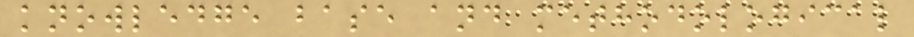knowledge base and methodological
